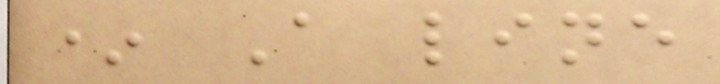* A line
